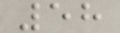58
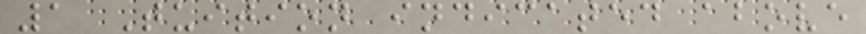1 Tuition indicated above
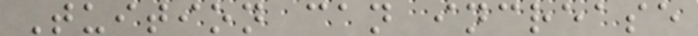Tuition can increase
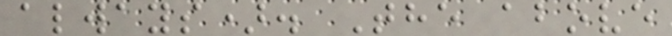always). The above
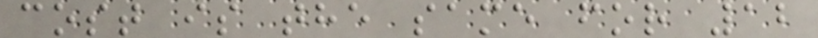cost is the same for 12
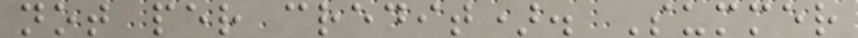not per credit). Summer
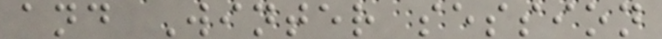and Winter session
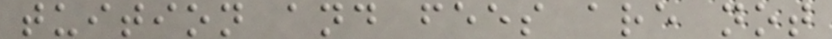tuition and fees are not
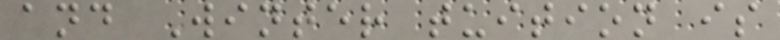and Winter tuition is
